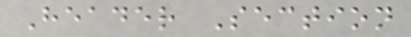Header Section
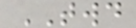TWD
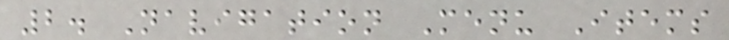2. Navigation Menu Items
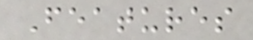Features
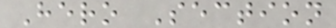Hero Section
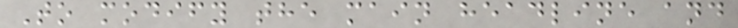To modify the main headline and
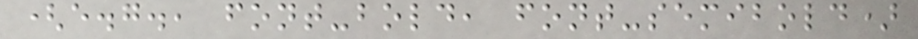(e.g., font-bold, font-semibold)
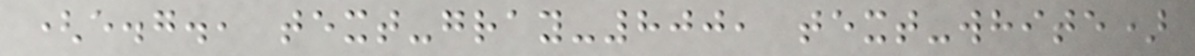(e.g., text-gray-800, text-white)
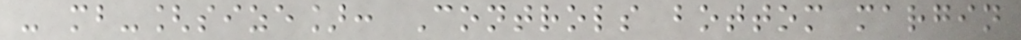- mb-[size]: Controls bottom margin
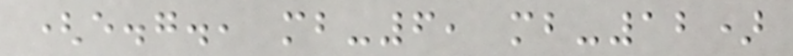(e.g., mb-6, mb-12)
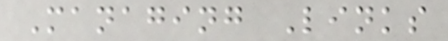Managing Links
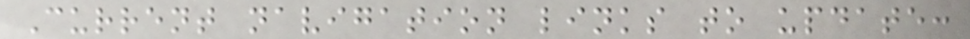Current navigation links to update:
